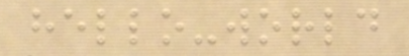hello-world
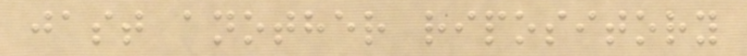jast another ripository
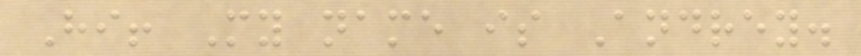Hi! My name is Andrey.
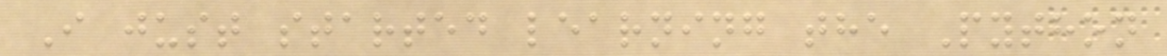I just started learning the Python
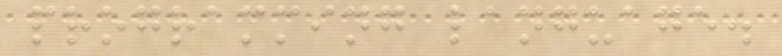programming language.
